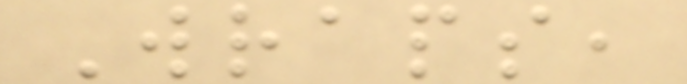Wraps,
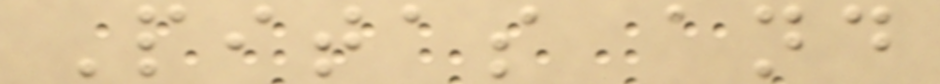Pitas and
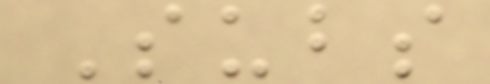Subs
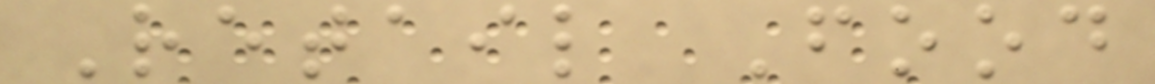Retail Food
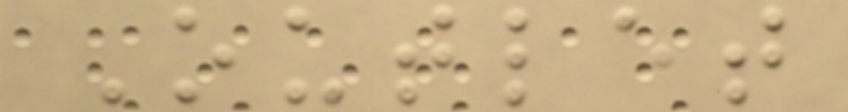Outlet
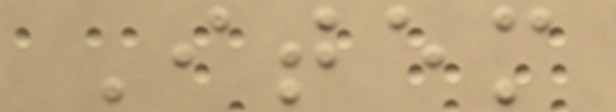Item
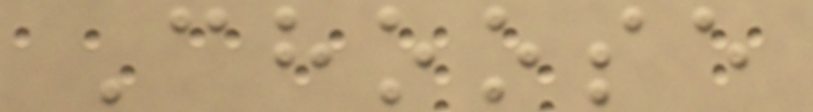Choose
